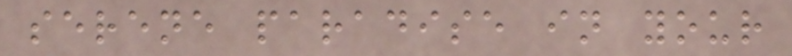serene paradise in your
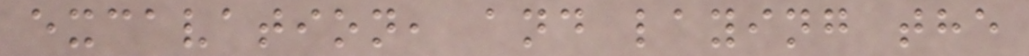excavation, and laying the
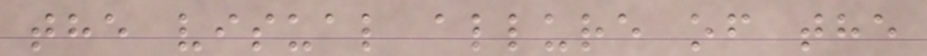the visual allure of the
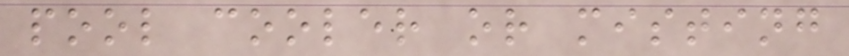pool cooler or misting
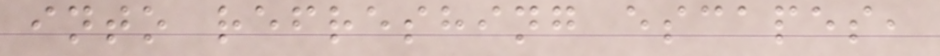into refreshing escapes,
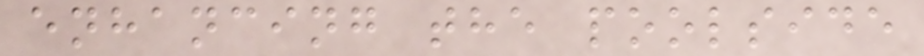enhancing the poolside
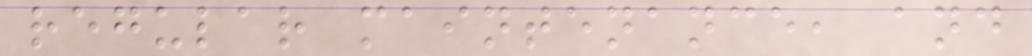regular maintenance, and
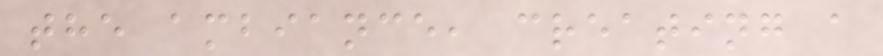the ambiance, creating a
